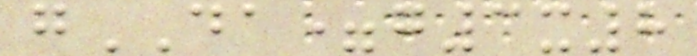gDA=g3x8
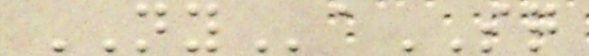NYaSQ
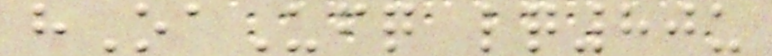hOaUfq lq80u
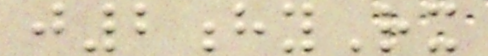j2hyRx
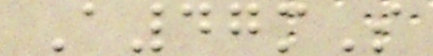A47mS
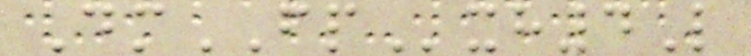DmFPxh4L
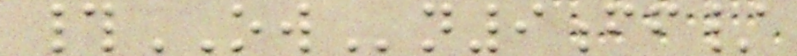#OWn9ff/
